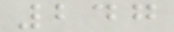247
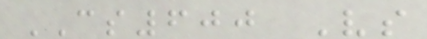CS600 Vs
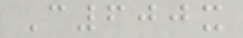C600x
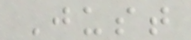Just
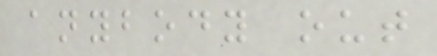anybody out
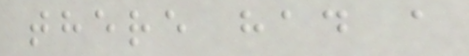there had a
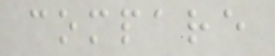compare
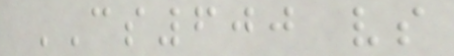CS600 vs
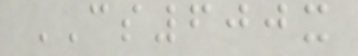CS600x
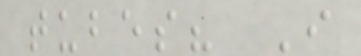tubes? I
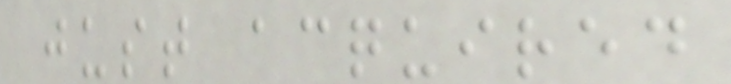just acquired
